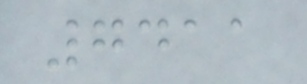7411
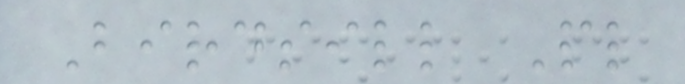Birdsill Pl
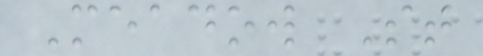Meadow St
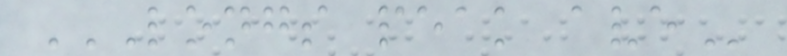LONGS PEAK AVE
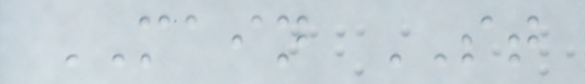MAIN ST
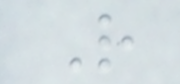R
